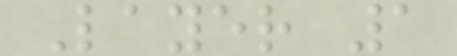Layer 1
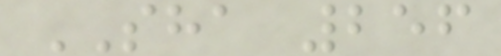SHA 256
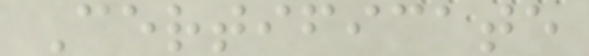Certificate
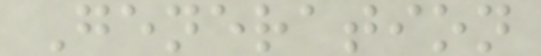Generation
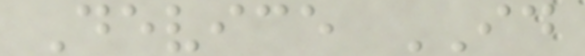Device ID
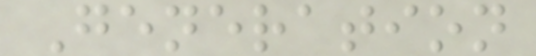Generation
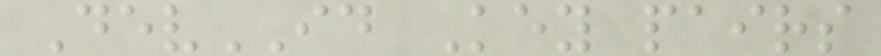DevID Key pairs
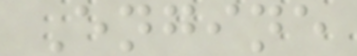Engine
